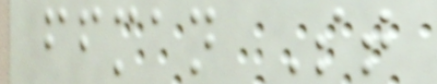ffman St
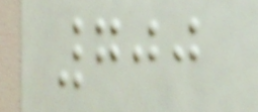700
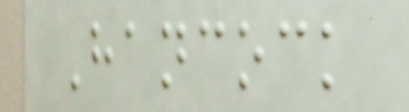Hancock
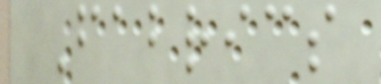Fabrics
